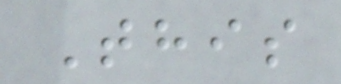This
